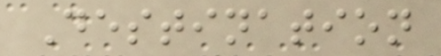Destination
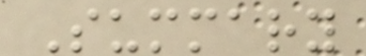Summary
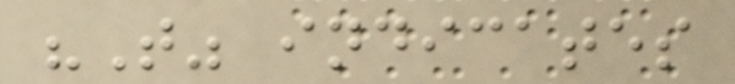"T" indicates
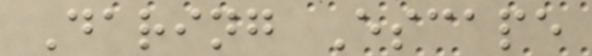Daring Escape
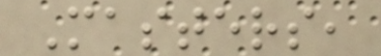Masters,
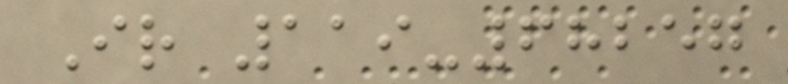Ir 119-68257
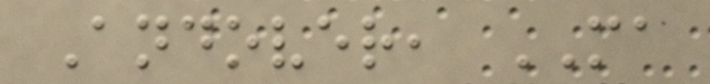Andover, MA
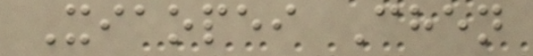Xiaopei Chen
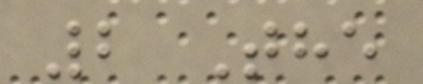2 The
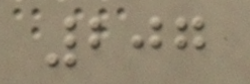207
